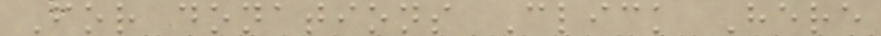For donations Click Here
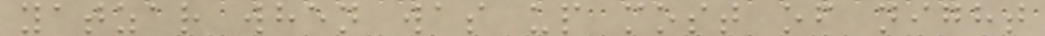yatzar when was up most of night
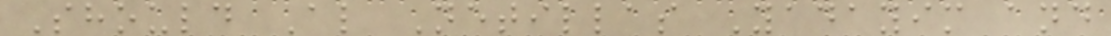Should Al Netillas Yadayim and
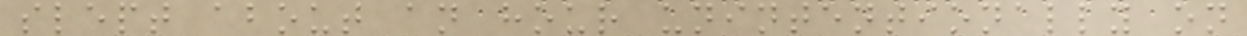slept about an hour unintentionally on
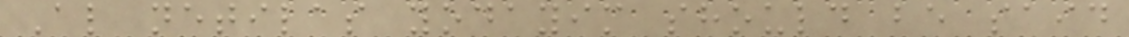Al netilas yodayim should be said
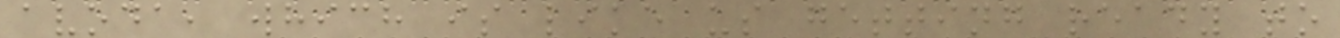avoda, which is like us getting ready to
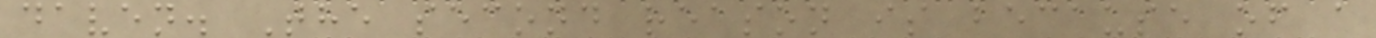daven. The second reason is because of a
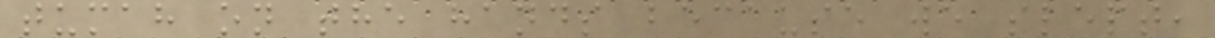tumah on the hands because we slept,
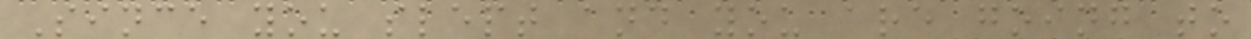Since you slept and you are going to
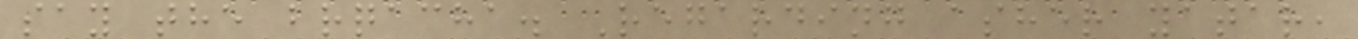say the brqacha. Regarding asher yatar,
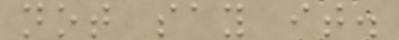not say it.
